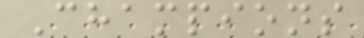Champions
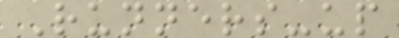Runners-up
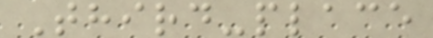Third-place
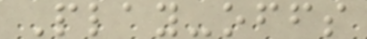Play-offs
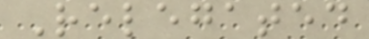Relegated
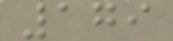179
